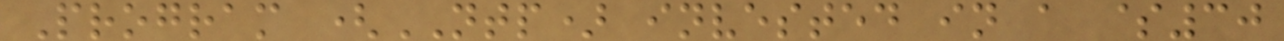Program (NTP) invested in a $30
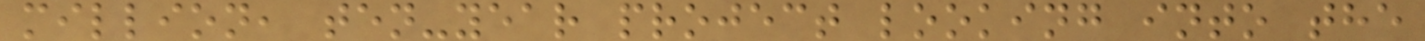million, ten-year project looking into the
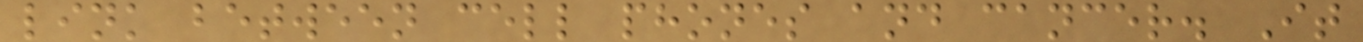link between cell phones and cancer. It
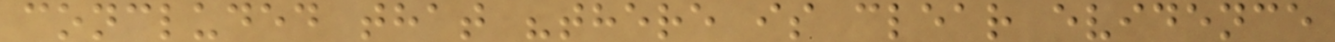concluded that "there is clear evidence
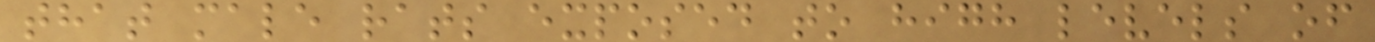that male rats exposed to high levels of
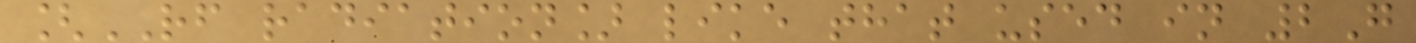[RF radiation] like that used in 2G
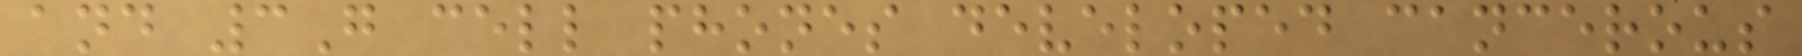and 3G cell phones developed cancerous
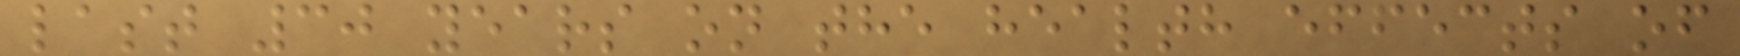last 30 years on the health effects of
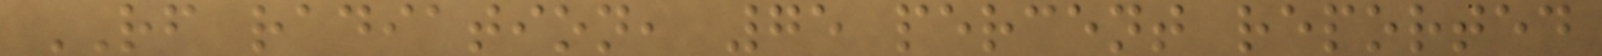RF radiation, 75 percent reported
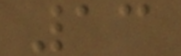13
